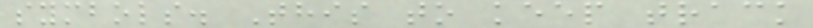symbols. This to keep track
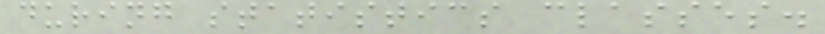during statistics classes.
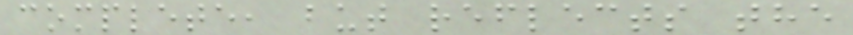complete, but reflects the
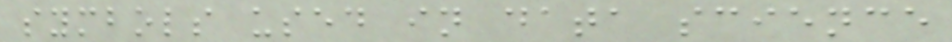symbols used in data science
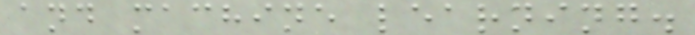and machine learning.
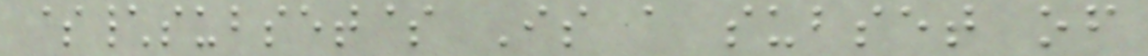$\subset$ Is a subset of
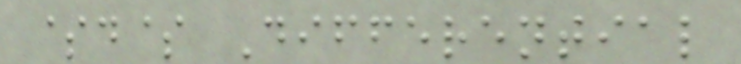$d$ Differential
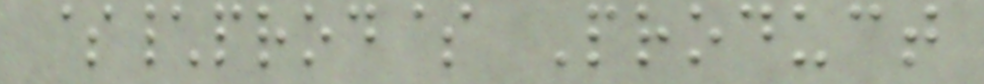$\prod$ Product
